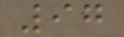97
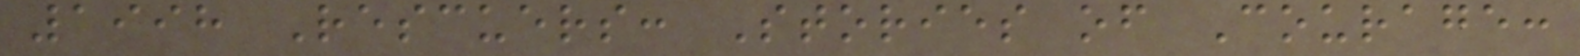1998 Rescuers: Stories of Courage:
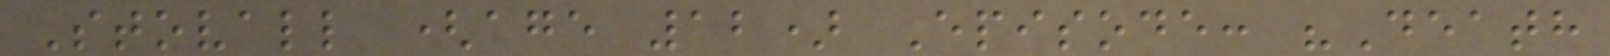Stovall (age 12) Episode: "Death
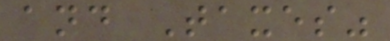and Taxes"
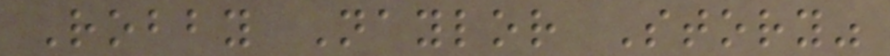Robby Naylor Story"
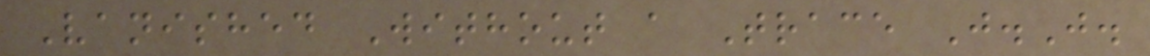Vanished Without a Trace J.J.
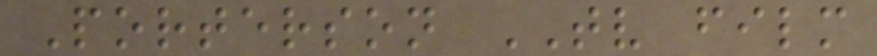Porterson TV film
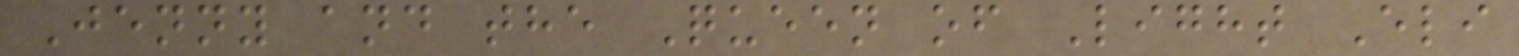Jenny and the Queen of Light Eli
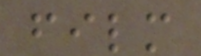film
